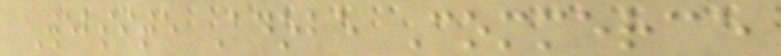Website Adobe Commerce
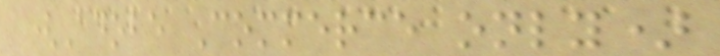(Adobe Commerce only)
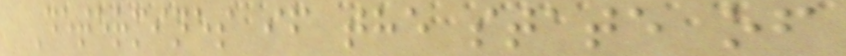Determines if the state of
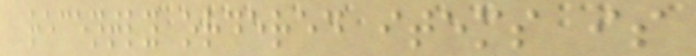recently ordered items is
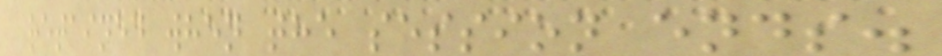retained when the session ends.
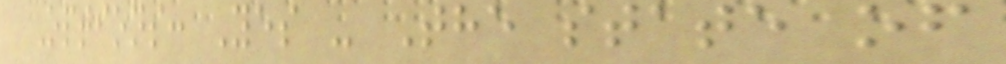Options: Yes - The state of
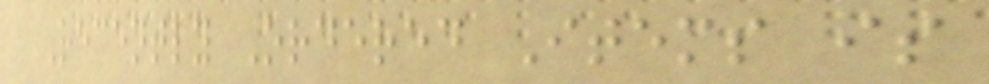Recently Ordered Items is
